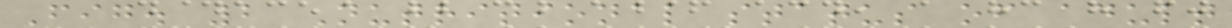Fig. 2 Nutritional status of adult
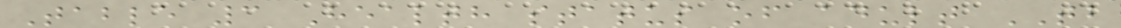Table 3 Health status of adult TB
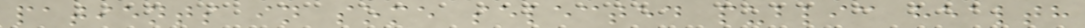patients in some selected public health
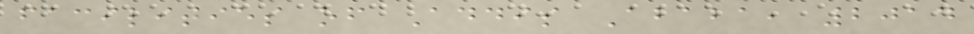facilities of Addis Ababa, 2014
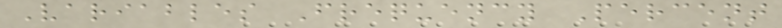Variables Frequency Percent
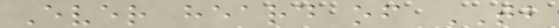Ever heard of TB
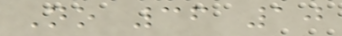No 36 10
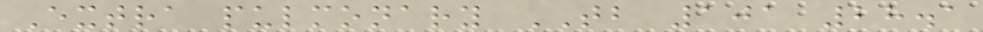Extra pulmonary TB 101 28.1
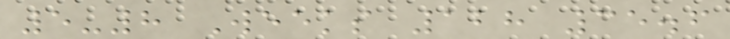5-8 Weeks 128 35.6
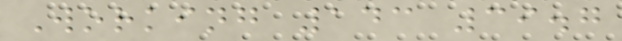Working 143 39.7
